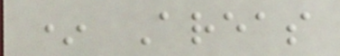* Areas
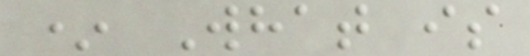* What is
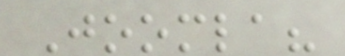Joomla?
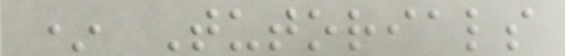* Tutorials
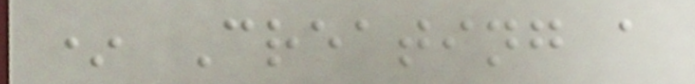* Creating a
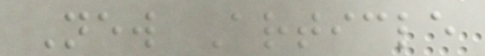New Article
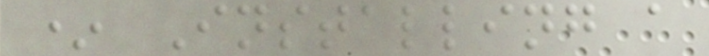* Installing a
